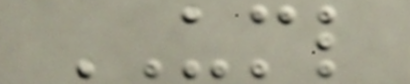UML
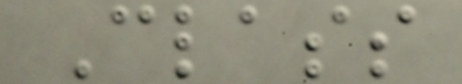Class
